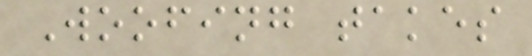Woofing takes
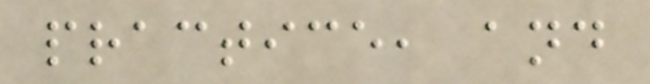practice, and
